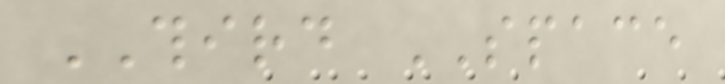THIRD SPACE
